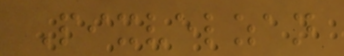Pixvelzan
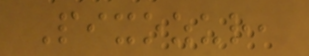Pixozur,
